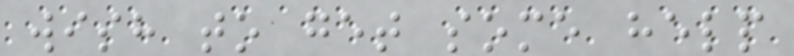wish to get some help
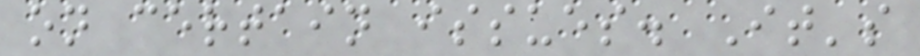on certain issues. It's
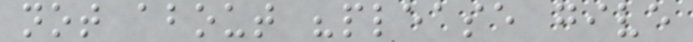not about "please give
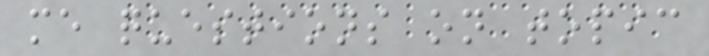me questions on topic
